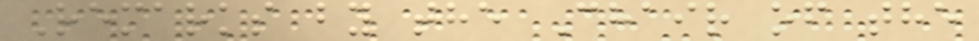Remarks by the Chair of the
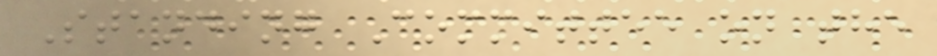Standing Committee on the
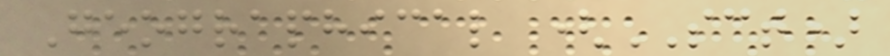Geographical (SCT)
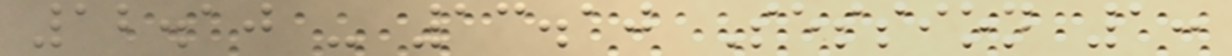12.10 - 13.10 Session 1:
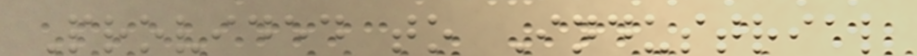Provided to Industrial
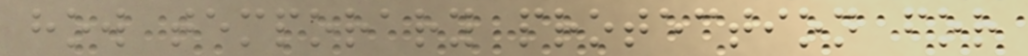how temporary protection for
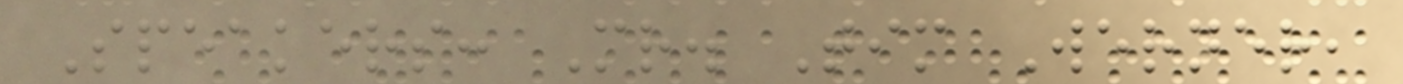Speakers: Mr. Tim Werner,
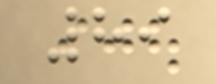89
